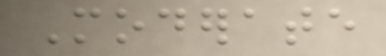Moderate
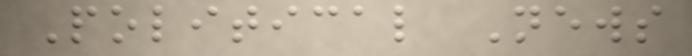Political News
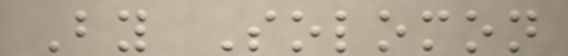By Solomon
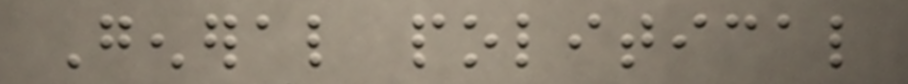General political
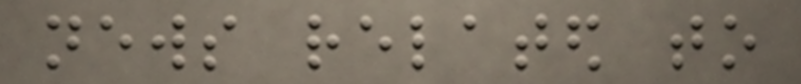news related to
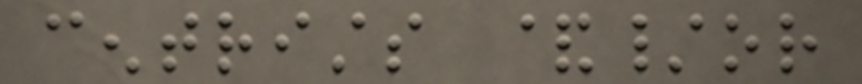centrists &/or
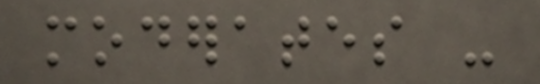moderates -
